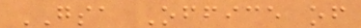GSA Office of
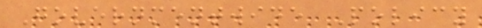Governmentwide Policy
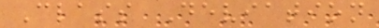Class Deviation
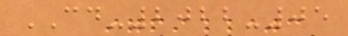CD-2022-05
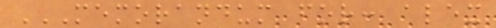MEMORANDUM FOR: ALEX
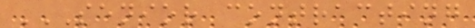SENIOR CONTRACTING
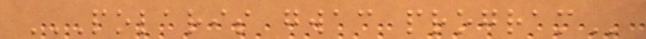POLARIS GWAC PROGRAM
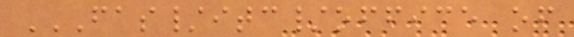FAS/ITC/OFFICE OF
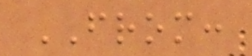FROM:
